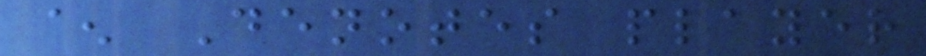^ Denotes player
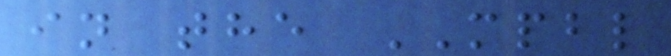in the MPBL
